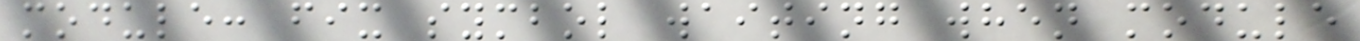module: fix symbol waiting when module
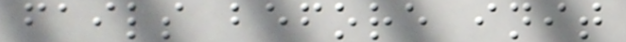fails before init
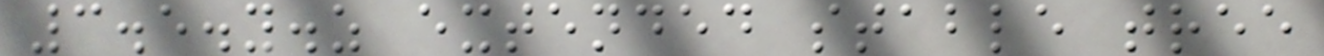3.5.y.z extended stable tree
